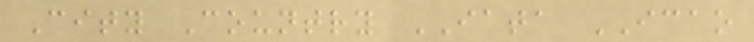City Country IATA ICAO
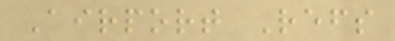Airport Refs
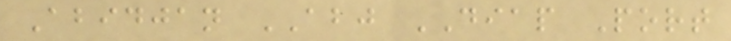Abidjan ABJ DIAP Port
